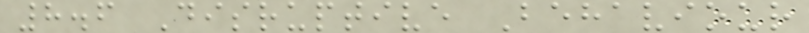8.6 Disruptive Behaviour
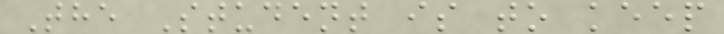The Student is to keep
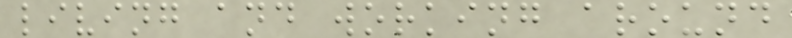living and working around
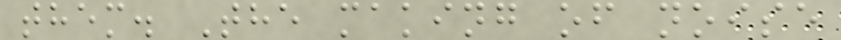them. The making of noise
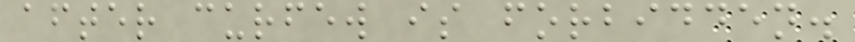after curfew is forbidden.
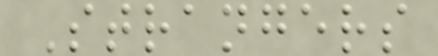Strangers
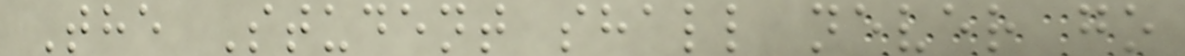The Student shall never go
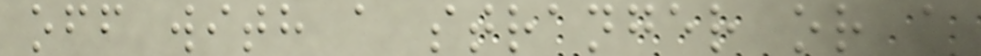off with a stranger or a
